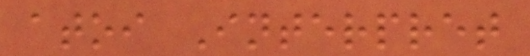atoi Interpret
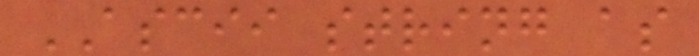ASCII string as
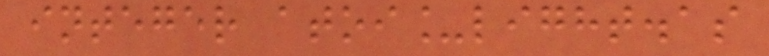integer atoi_light.as
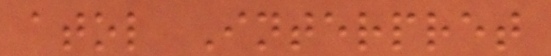atol Interpret
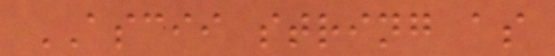ASCII string as
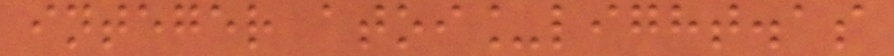integer atoi_light.as
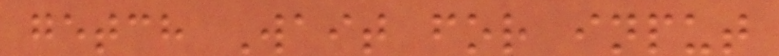getch Wait for input
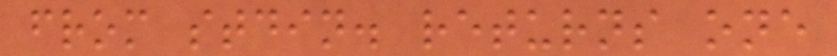from stdin. returns one
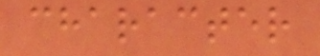character
